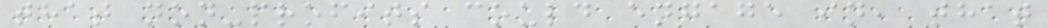that non-profits could engage in, that
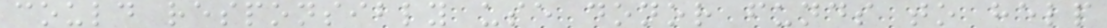could responsibly use donor funds to help
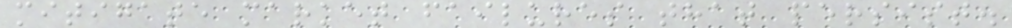mitigate market failures that persist.
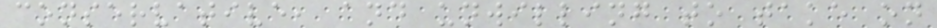conservative, and unwilling to take on
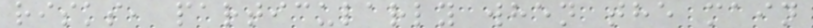risks, particularly when the main
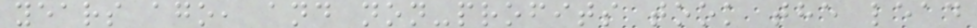years ago, and non-profits took the lead
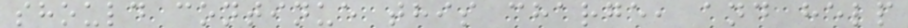should continue this charge, and help
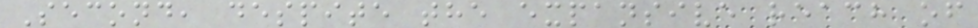Second, despite the expansive reach of
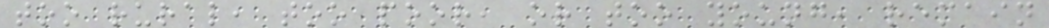too rural, too poor, or too young, remain
